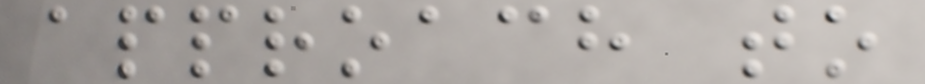approach to
